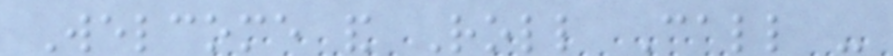Welcome and Roll Call -
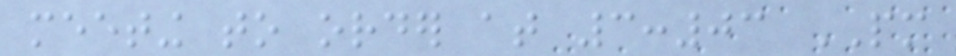meeting to order at 3:03 PM
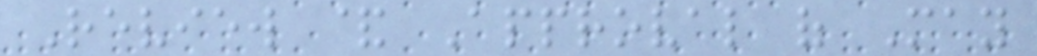Review & Approval of May
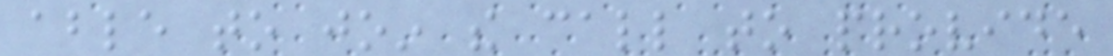able to join the call to provide
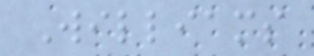Williams
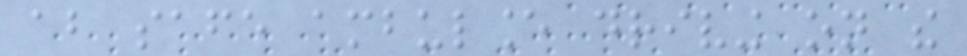about safe ambulance driving on the
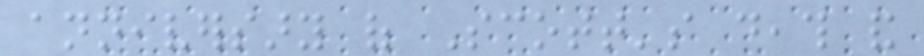anniversary of Scott's death and
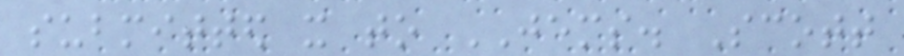submitted it to JEMS. Scott
